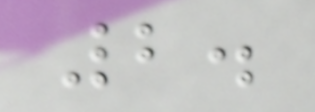2.
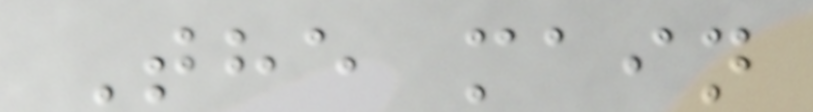The main
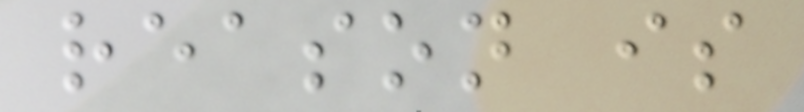reason is
